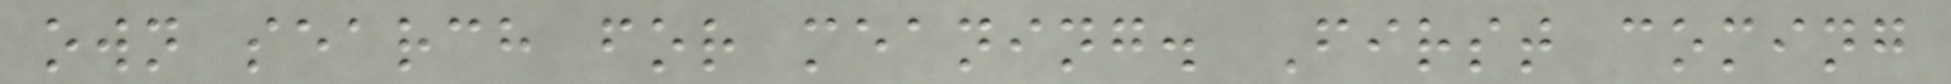own search for meaning. First coming
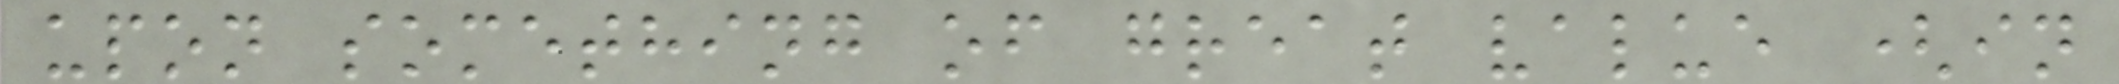upon something of great value (in
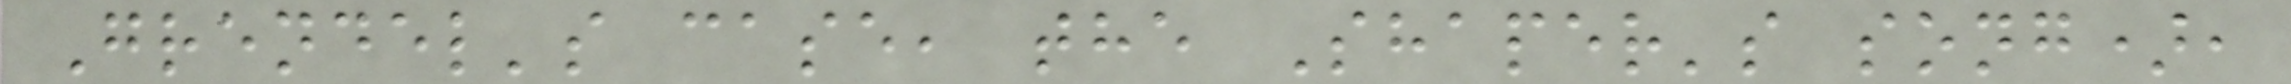Grendel's case, the Shaper's song),
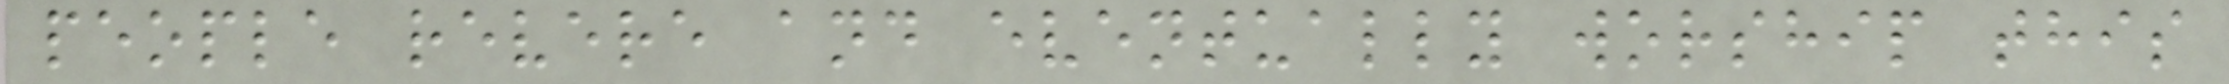people revere and eventually worship this
